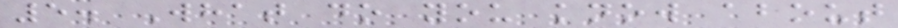5. What do you know about
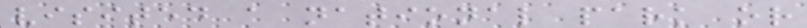visited a national park or
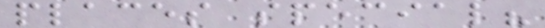places special?
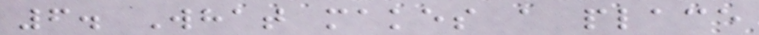6. What makes a place
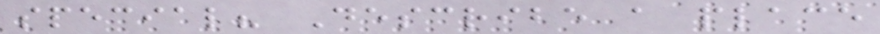special? Describe a place
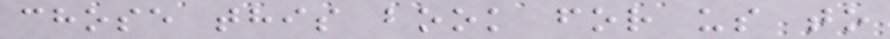chose this book for us to
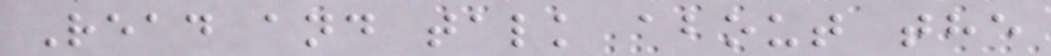Read and talk about the
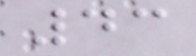43
